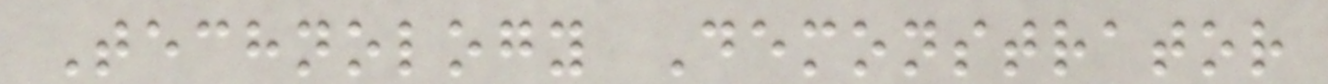Technology Demonstrator
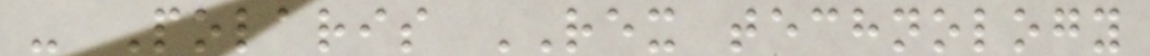- Polaris REX technology
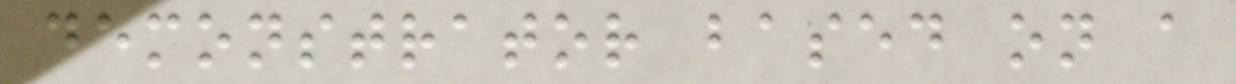demonstrator based on a
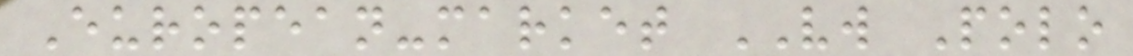European-market VW Polo
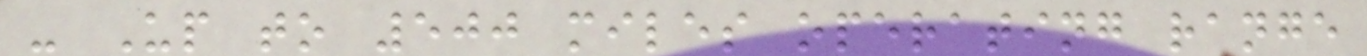- Up to 500 miles operating range
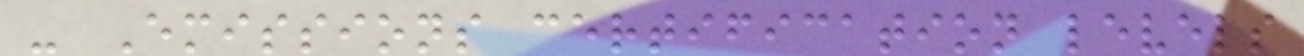- Emissions certification levels
